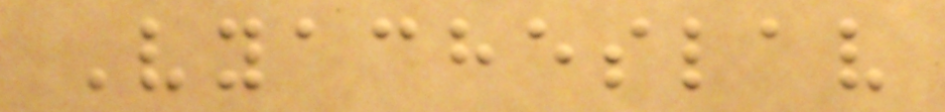Vyacheslav
